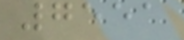7551
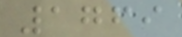1769
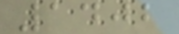1402
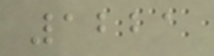1221
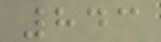843
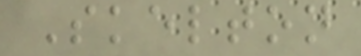Skelton
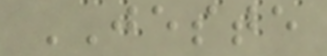JESTE
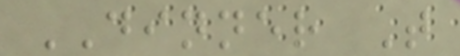DINNER T
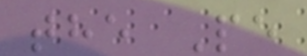the Pe
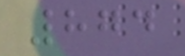874
